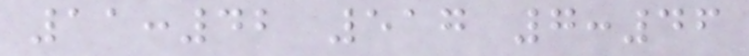11:42 517 7:46
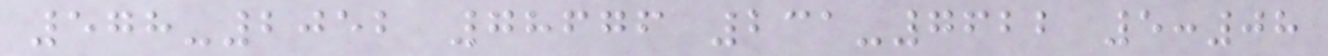578-2052 78676 231-7622 5:08
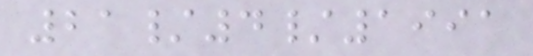21/4/1991
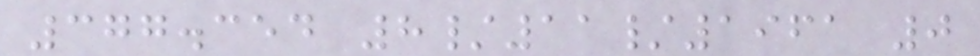377.354 8/11/1961 0
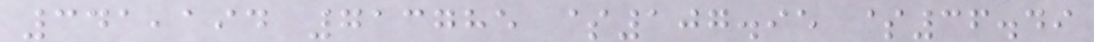341,194 713785 $107.95 $36.49
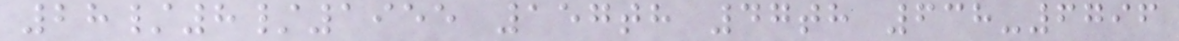28/8/1955 157th 47th 638-6796
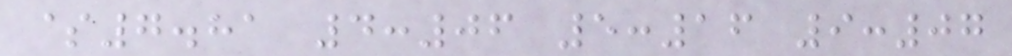$7.81 4:06 5:16 9:07
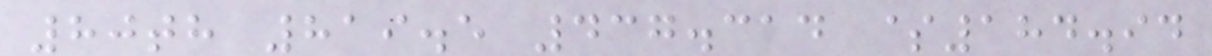80th 819.5 437.314 $184.94
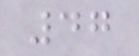47
